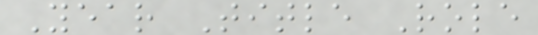Year Title Role
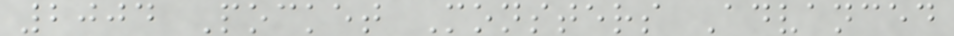2004 Pocket Monsters Advanced
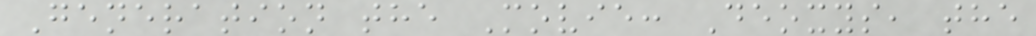Generation the Movie: Deoxys, the
